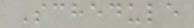Schedule
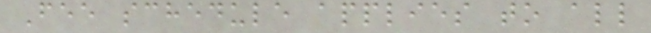Fee schedule applies to all
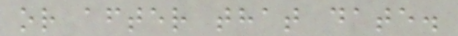or after that date.
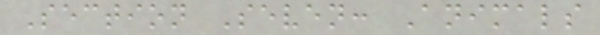Section Seven: Animals
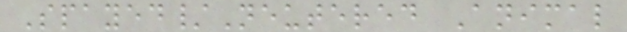Spayed/Neutered Animal
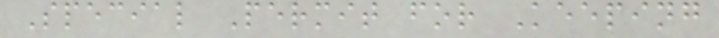Special Permit for Keeping
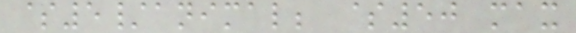$5/animal; $50 max
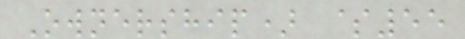Ownership) $55
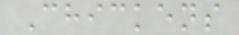Chickens
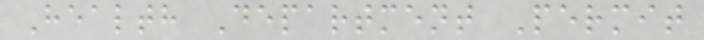Health Department Permit
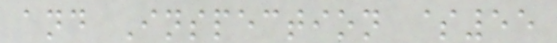and Inspection $55
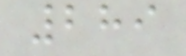289
